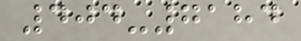404-7184
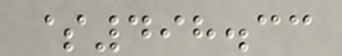$498.33
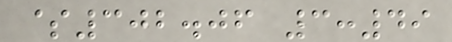$302.06 3:49
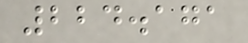224.171
